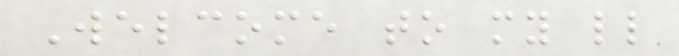Welcome to my little
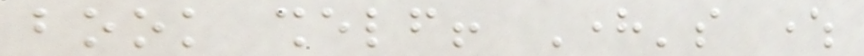book shelf! Here's where
